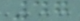47
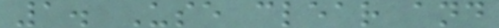1. Use clear and
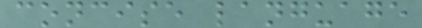concise language
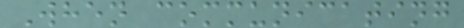When communicating
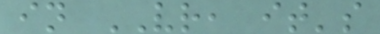in VR, it's
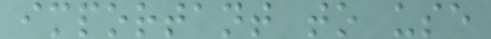important to use
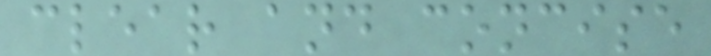clear and concise
